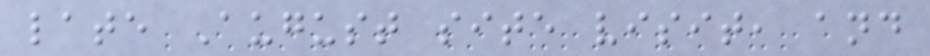late August site visit, and
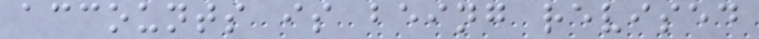accounts is being revised
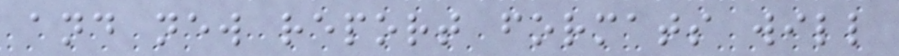and new report formats will
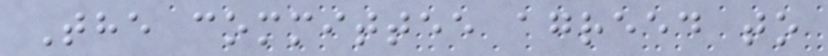The committee agreed to
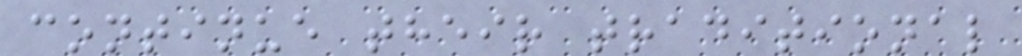continue their traditional
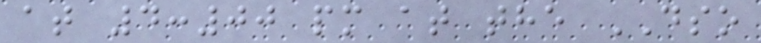at 4:00 pm at the DSO
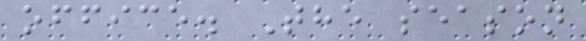office. The season
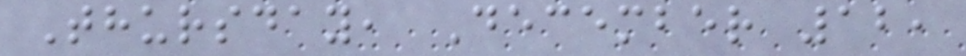Thursday, December 12,
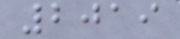2019
